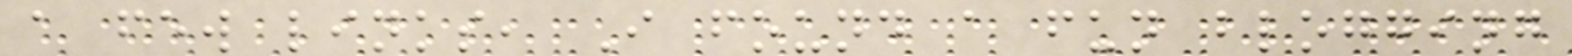a few links, I found a fun blogging
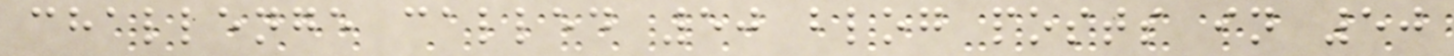challenge called 50 blog posts in 50
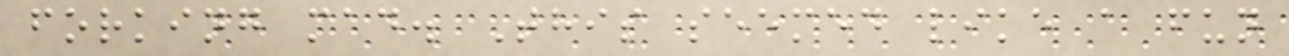forking mad. This seemed like a fun
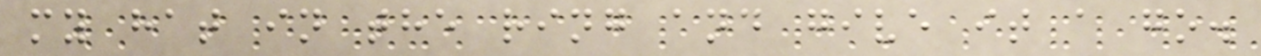my hat in the ring and give it a go.
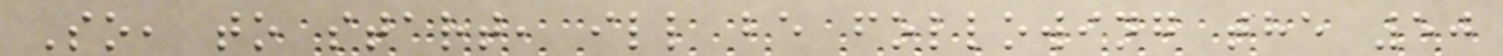So, to start, ill be following the 50
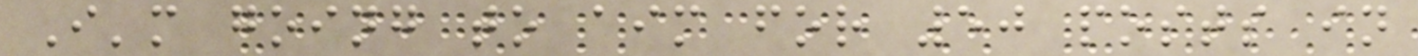I'm going to aim for 50 posts in
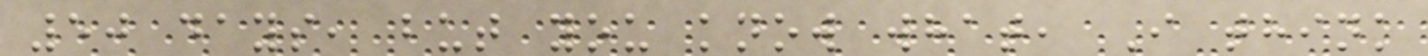50 days, but you know what, I think
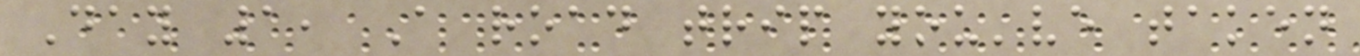Day 1, A road trip you've taken
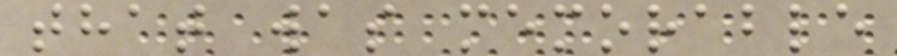that was memorable
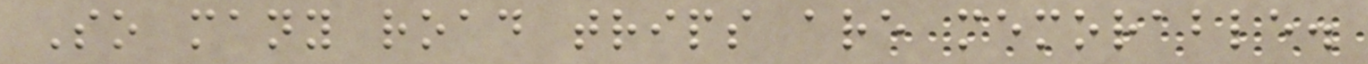So many road trips are memorable.
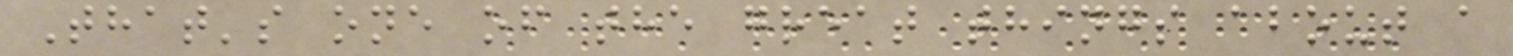That's one of the great things about a
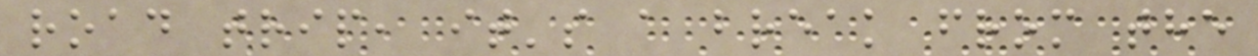road trip, it's a break from the
